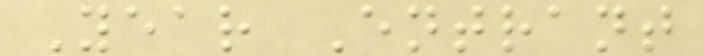Year Entrant
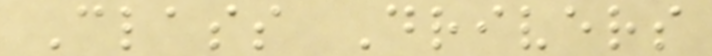Class Drivers
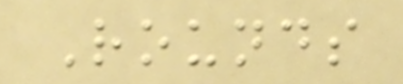Rounds
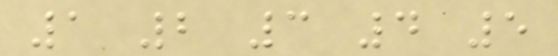1 2 3 4 5
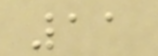11
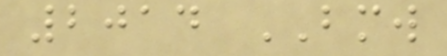2014 BMW
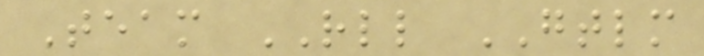Team RLL GTLM
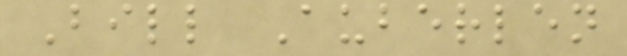Bill Auberlen
